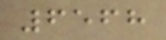6568
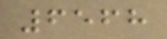6568
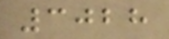3028
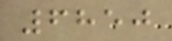6850
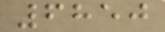6850
